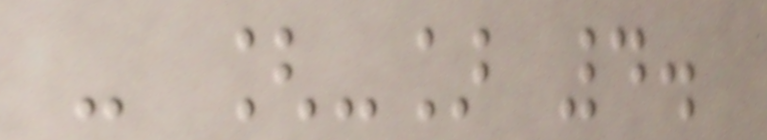- [-] 4.
